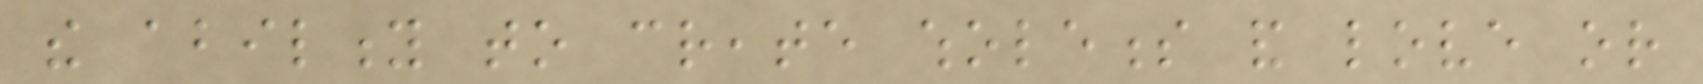the ability to create wholeness and love or
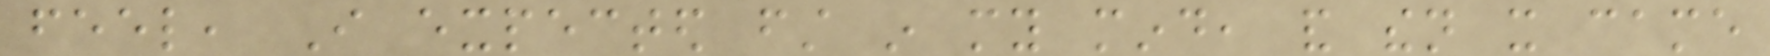feel, I expected first in my mind, and then it came
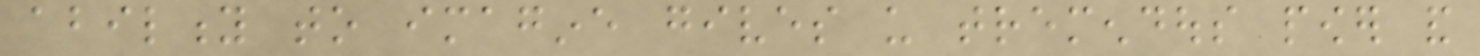ability to imagine gives us tremendous power and
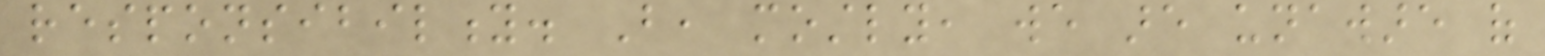responsibility. But, mostly, we are unaware of
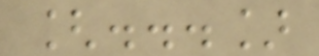[...]
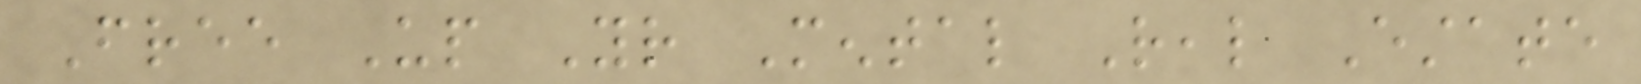Free Up Your Mental Real Estate
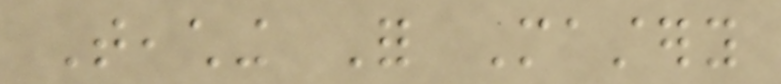Teaching For Mastery
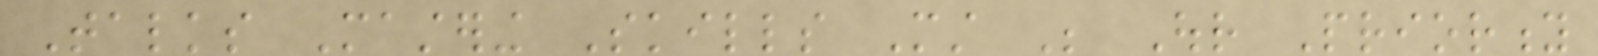Talks Mastering Skills Must Be Our Priority
